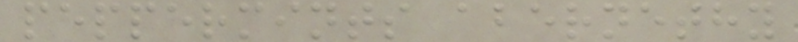peppermints abernethy
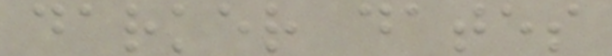darker dates
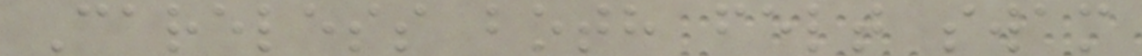Careless both felt swam
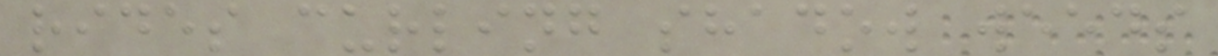rides curling shadow weeds
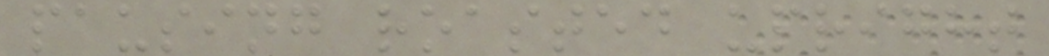pausing roasted upright
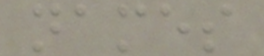names
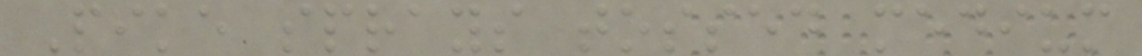Pike sprays tossed medium
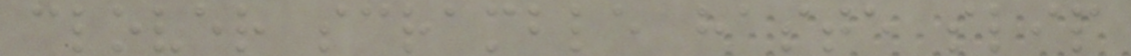clover scramble haste slip
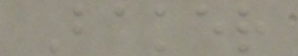Baker
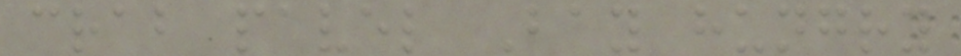crab pavel Bay hungry
